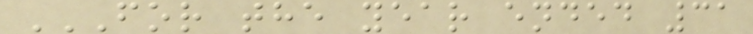FOR THE YEAR ENDED 31
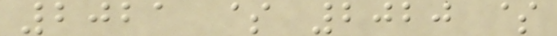2021 $ 2020 $
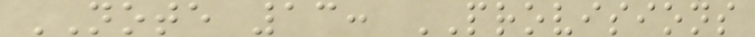NOTE 13: PROVISIONS
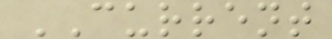CURRENT
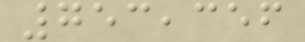753,356
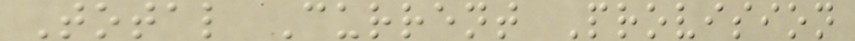Total Current Provision
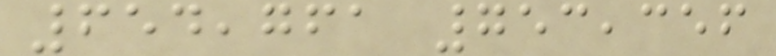654,761 753,356
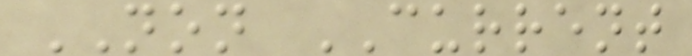NON CURRENT
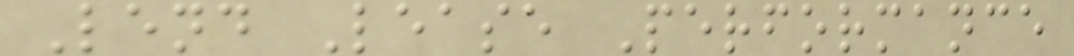Lend Lease Performance
